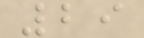29
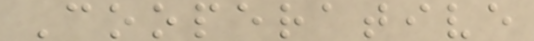Cooperative
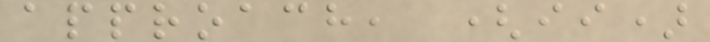approach, (ii)
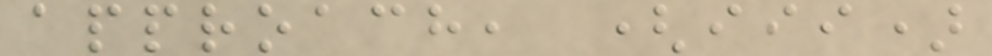approach, (iii)
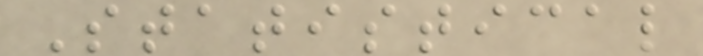Statistical
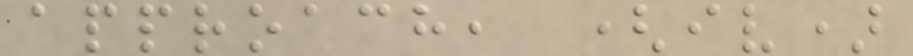approach, (iv)
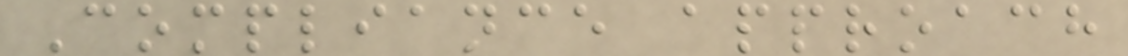Compliance approach
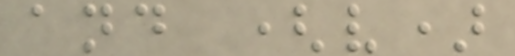and (v)
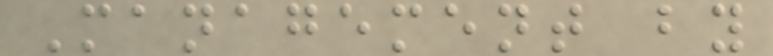Management by
